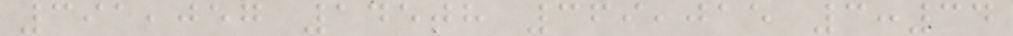391,057 145th 369,015 3:34
